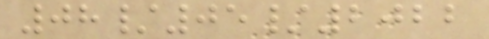08/05/2022
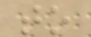to
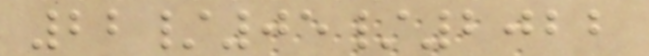22/05/2022
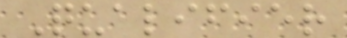Qualifier
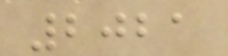2021
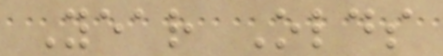Year Olds
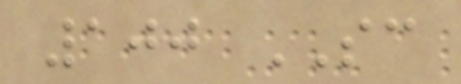100 SC
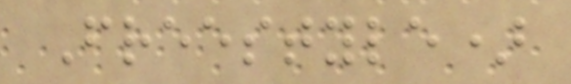Freestyle)
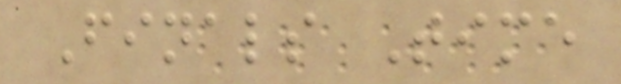Finals Time
